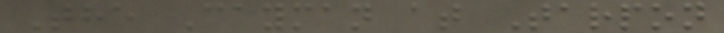The Cayman at Tarpon
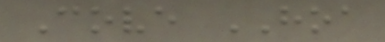Cove HOA
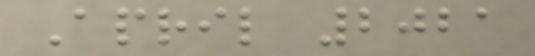April 2021
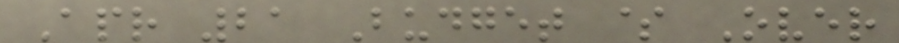Apr 21 Budget $ Over
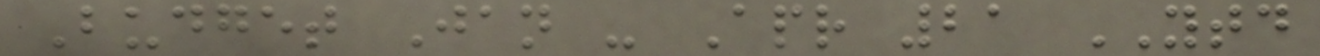Budget Jan - Apr 21 YTD
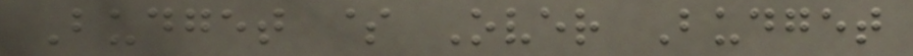Budget $ Over Budget
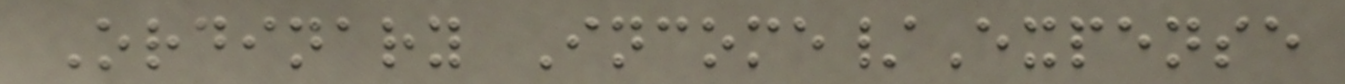Ordinary Income/Expense
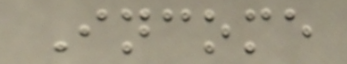Income
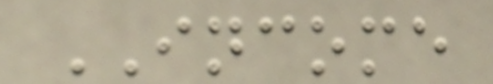INCOME
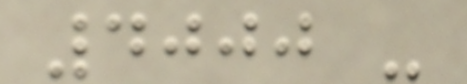4000 -
